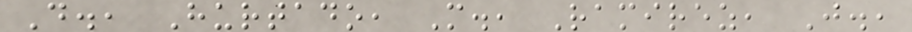D., Hurtado, M., Ramirez, J.,
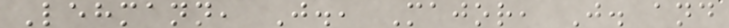Lehmann, J., Major, J. and
